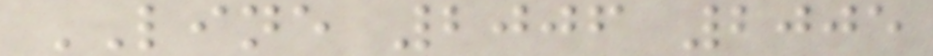LINE 2006 2005
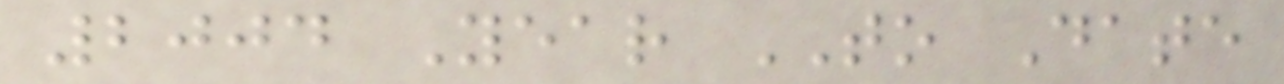2004 Year TO Date
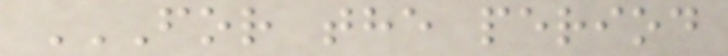FOR THE PERIOD
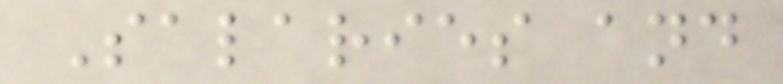Salaries and
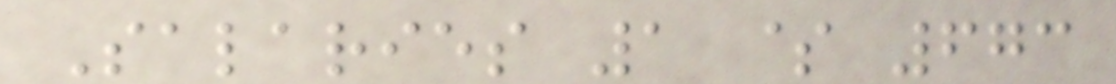Salaries 1 $ 673
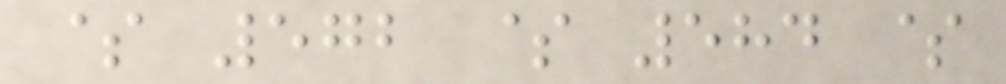$ 572 $ 584 $
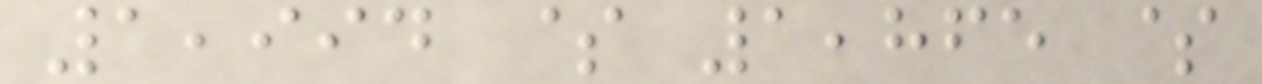1,994 $ 1,865 $
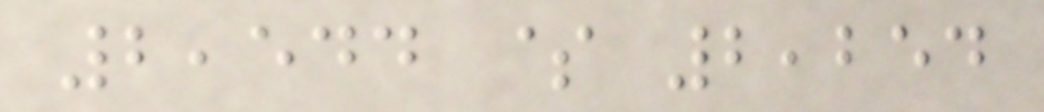2,544 $ 2,254
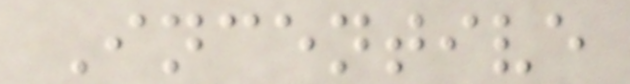Incentive
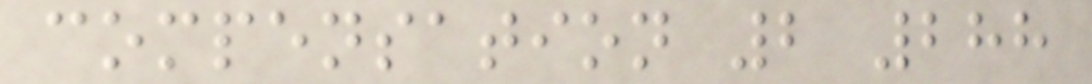compensation 2 288
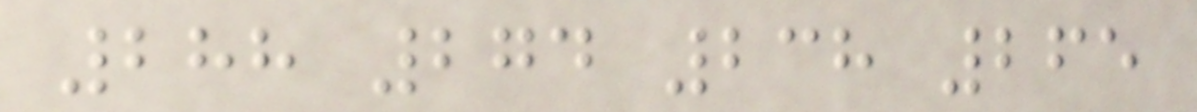288 274 238 265
